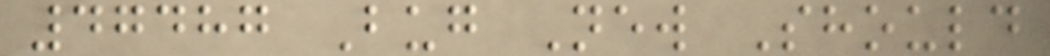47487 Bug New Should
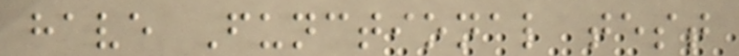have Functional test
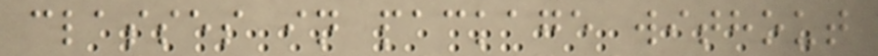classes in package without
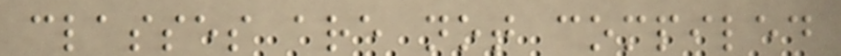classes are not compiled
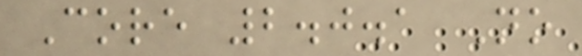Core 2.0.1 No
